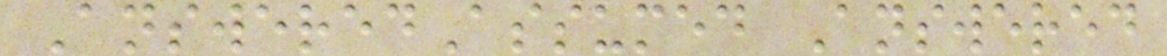AnsweredAssumed Answered
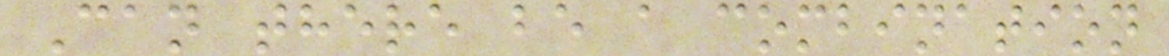Can there be a combination
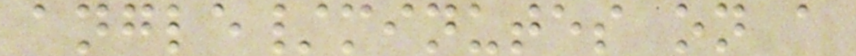angle/minutes on a
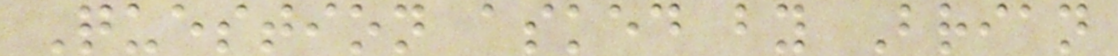Question asked by Brian
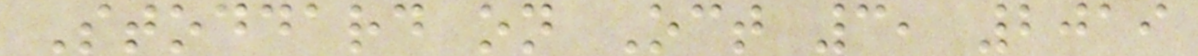Stoddard on Oct 3, 2019
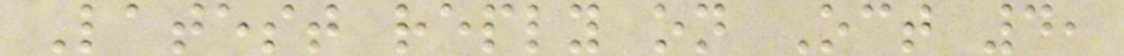Latest reply on Oct 4,
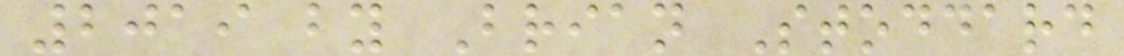2019 by Brian Stoddard
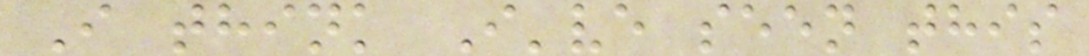I think I've seen this
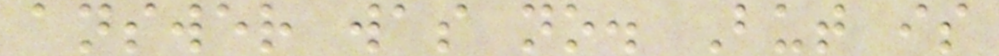answer was no. But is
